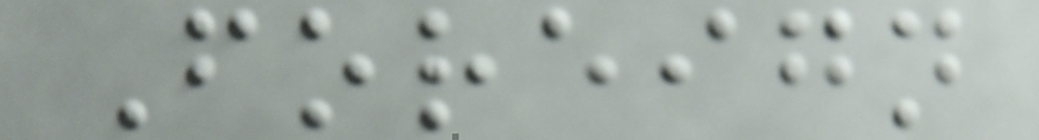Foreign
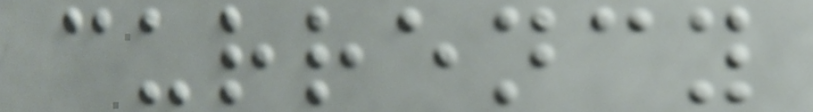currency
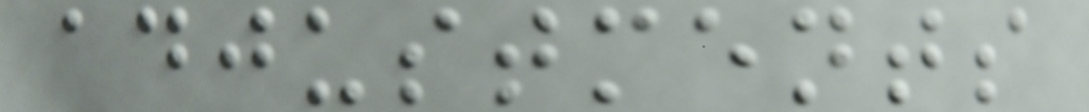adjustments
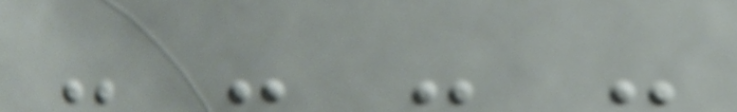- - - -
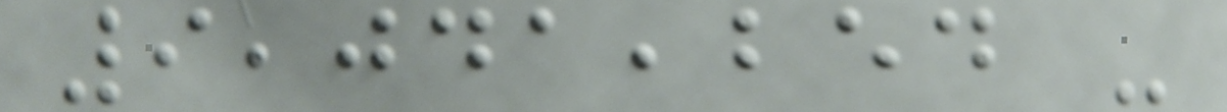9,041,254 -
